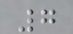7
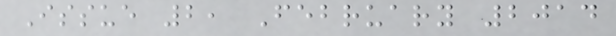Issue 2, February 2014
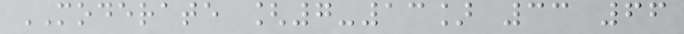MODERATE [7-13] 33 66
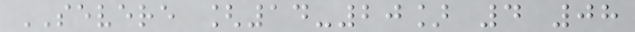SEVERE [14-20] 4 08
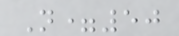N=50
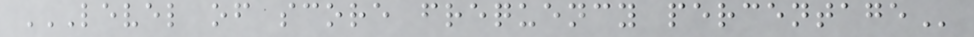LEVEL OF SCORE FREQUENCY PERCENTAGE
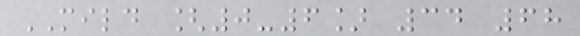MILD [0-6] 34 68
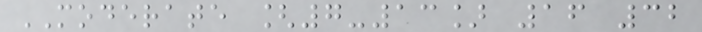MODERATE [7-13] 16 32
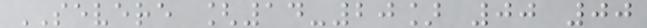SEVERE [14-20] 00 00
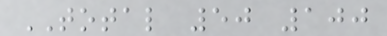TOTAL 50 100
